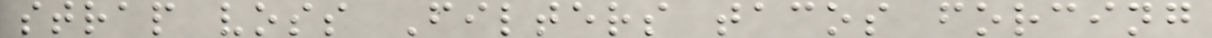strap voss Filters tacos forcing
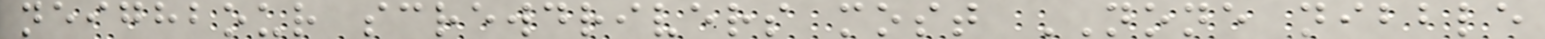neighbour screwdrivers most NONE nibble
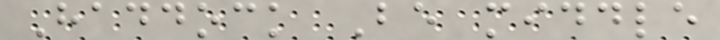Haddock Be middle
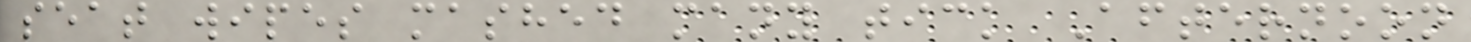seat wipes mashed many tick Afternoon
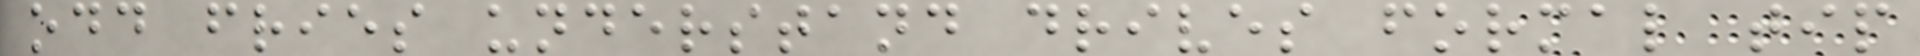odd fries understand drives formal tip
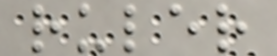ruler
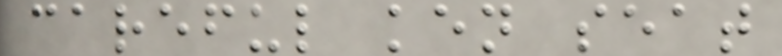careful ken seat
